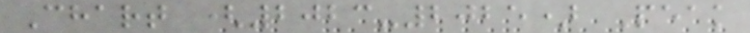Chart (2023-2025) Peak
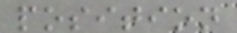position
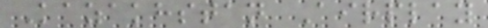Kazakhstan Airplay
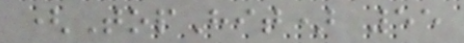(TopHit) 55
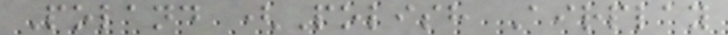Poland (Polish Airplay
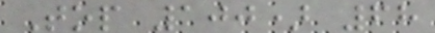Top 100) 68
